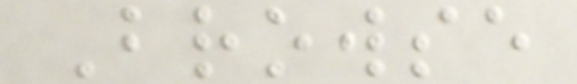Browse
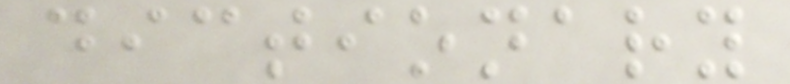dictionary
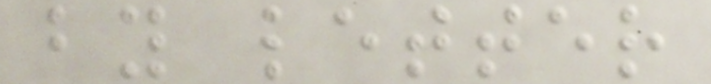by letter
